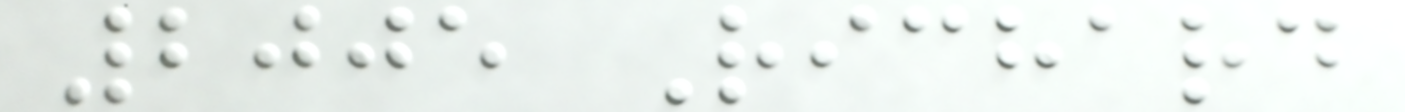2005 Richard
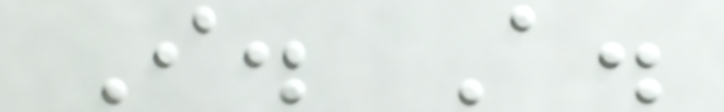I. A.
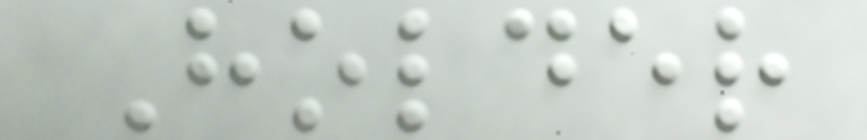Holder
